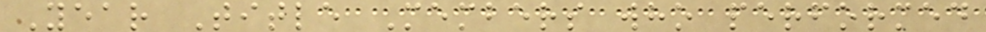Year Title Members who performed
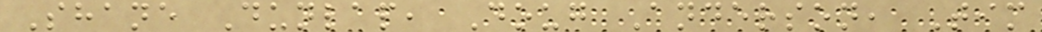Shane Dunlap, Doug Anderson, Tim
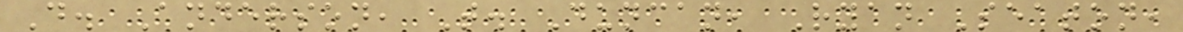D. Anderson, T. Duncan, Ryan Seaton,
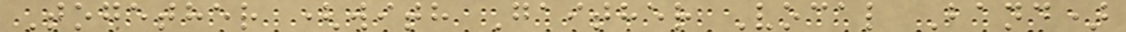Together (with Gaither Vocal Band)
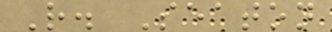R. Seaton
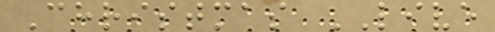Christmas LIVE
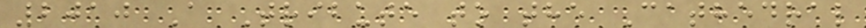2010 A Tribute to the Cathedral
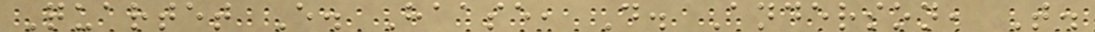Quartet E. Haase, D. Anderson, T.
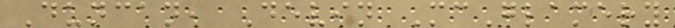Duncan, Devin McGlamery
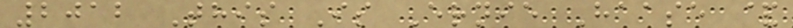2012 This Is Ernie Haase &
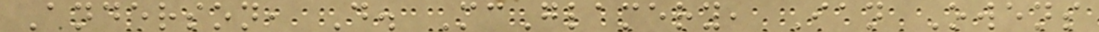Anderson, D. McGlamery, Ian Owens
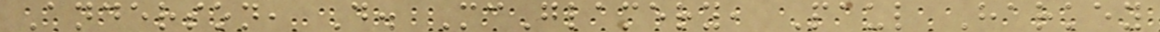Anderson, D. McGlamery, Paul Harkey
